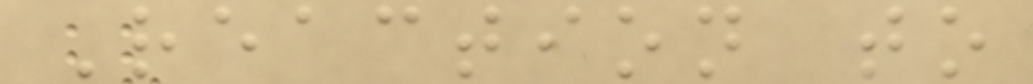Reaction to
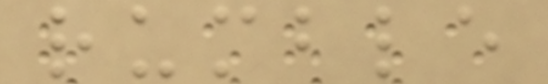rumble
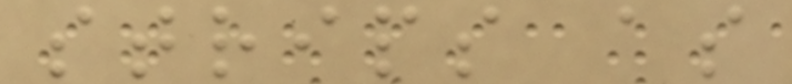strips as
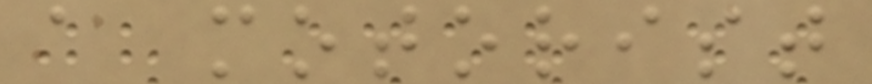a motorist
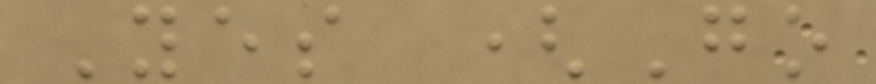Yes (Go
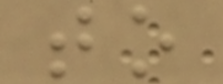to
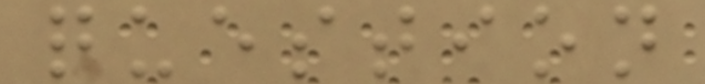question
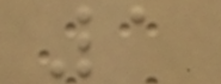1
